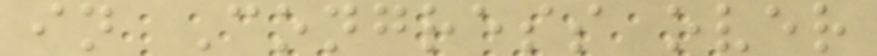in Congress over
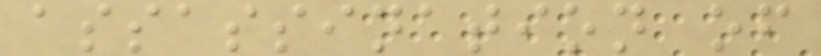assassination of
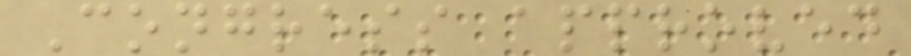Congress approved
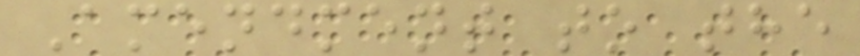Amendment to the
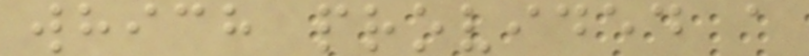which provided a
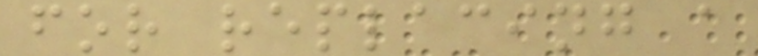for replacing a
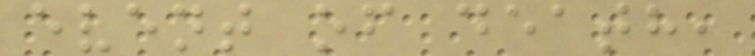event of death,
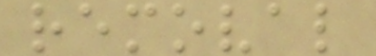removal
